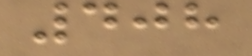408
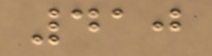410
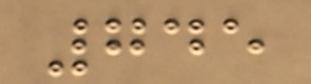745
